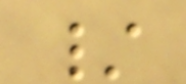/
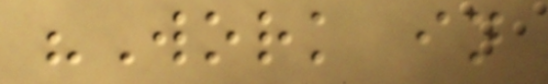"Work in
